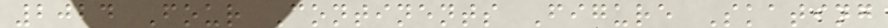2024 Four Continents Figure Skating
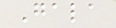Gala
